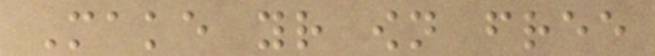Make your own free
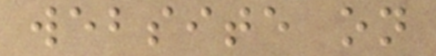website on
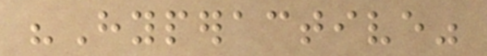"Hyperactive"
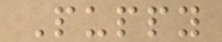Puppy
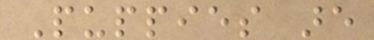Puppies are
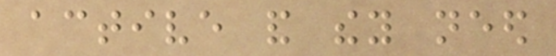active and they need
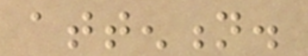attention.
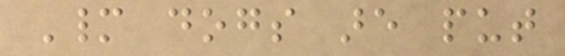Many dogs are put
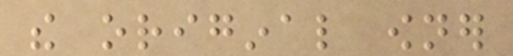the original owner
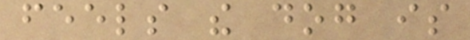feels the dog is
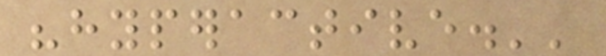"hyperactive.''
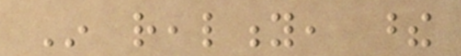In reality, these
